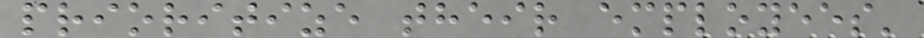prioritize their employees'
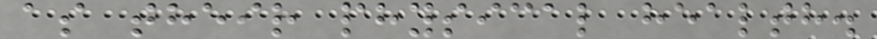as their physical health.
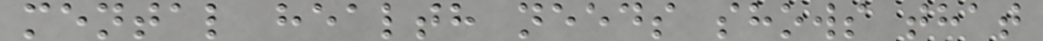mental health needs shows that
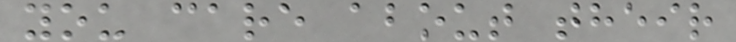you care about their
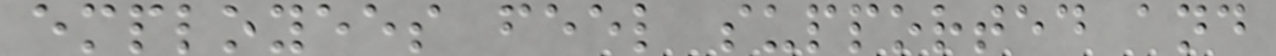employees feel supported and
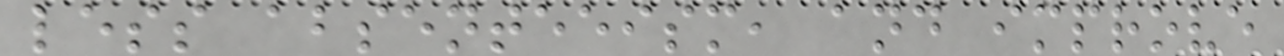less absenteeism, and improve
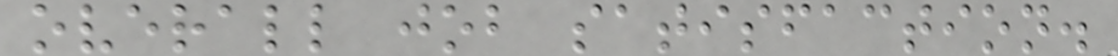overall job satisfaction.
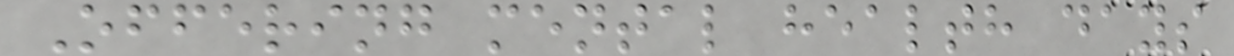Offering mental health days
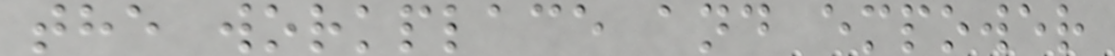the workplace and empower
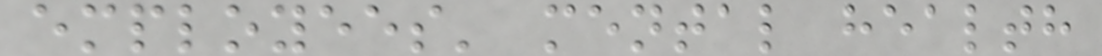employees' mental health
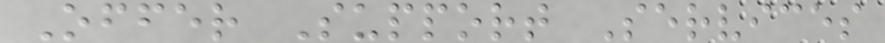Offer Support Services
